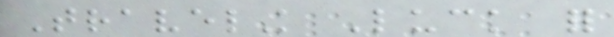Traveling Luck for
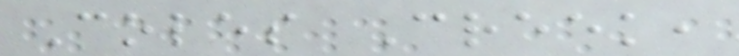Coles Creek,
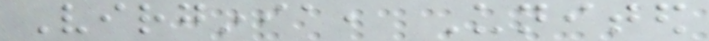Virginia, United
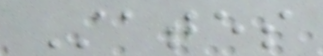States
